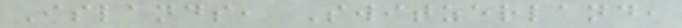Islands, Switzerland,
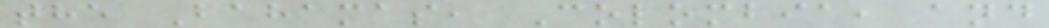the Bahamas, Colombia, and
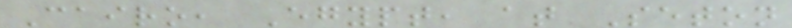Cairo, Egypt, at Seton
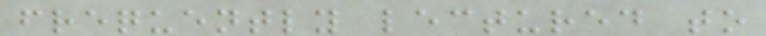frequently lectured to
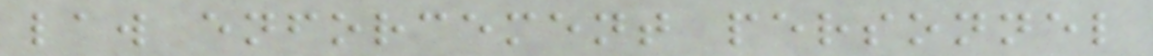law enforcement personnel
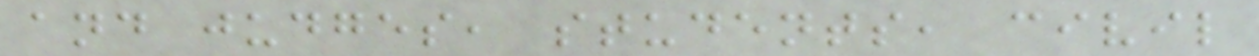and judges, students, civil
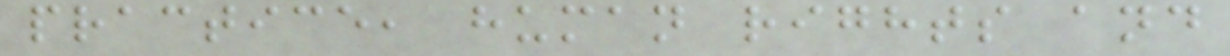practice, human rights and
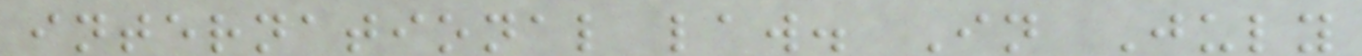international law. In July
